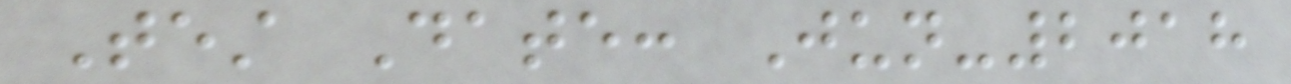Test Date: Jun-2018
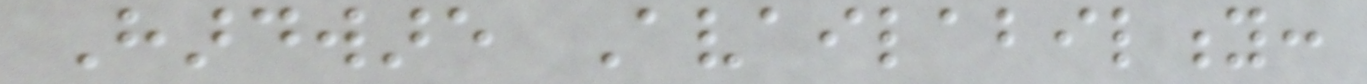Hardware Availability:
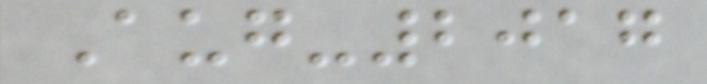Aug-2017
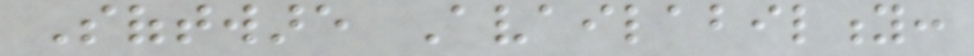Software Availability:
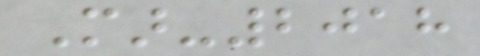Mar-2018
